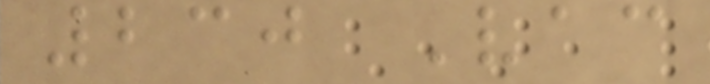230 Vac
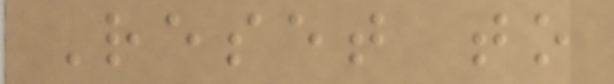Reset to
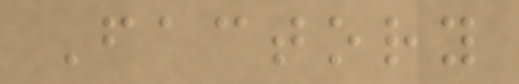Factory
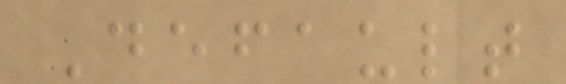Default
